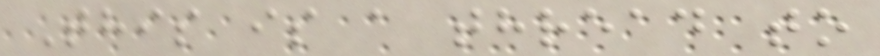This is a thread to
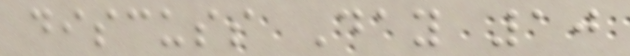discuss Day 10
